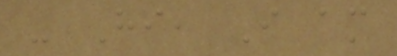- Hi, I am
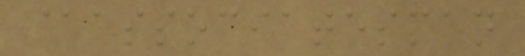@associatesman
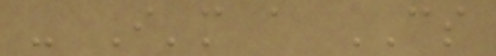- I'm a CS
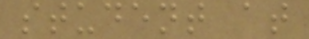student at
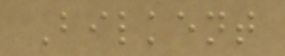Bilkent
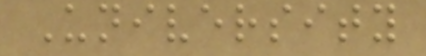University
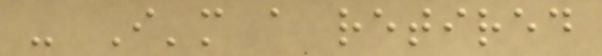- I'm a retired
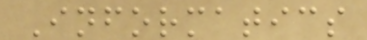Informatics
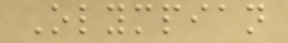Olympian
